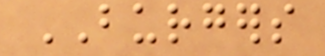BURGERS
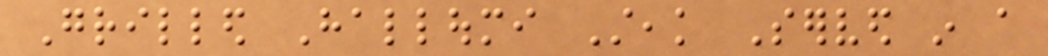Grilled Halloumi Steak Served in a
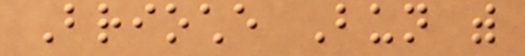Brioche Bun with
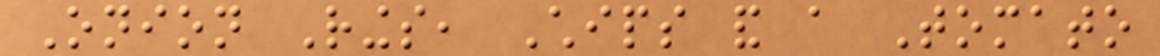Onion Rings, Chips and a Tomato
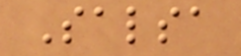Salsa
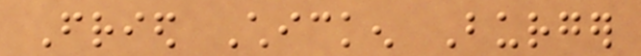Fried Chicken Burger
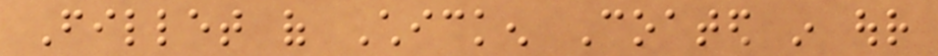Fillet of Chicken Coated in our
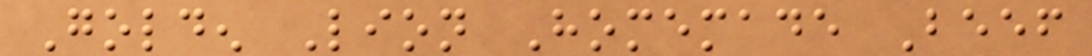Golden Lion Homemade Beef
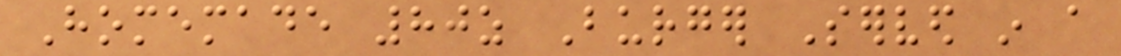Homemade 80z Burger Served in a
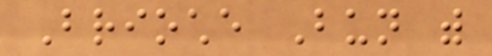Brioche Bun with
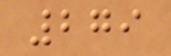279
